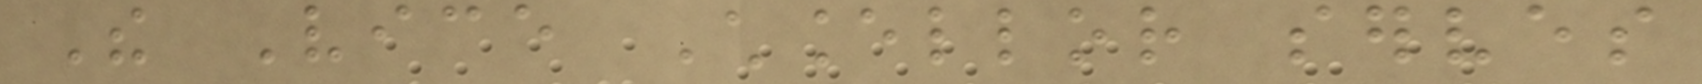The Vice Chancellor serves
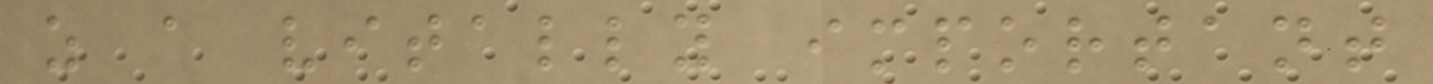as a vitally important
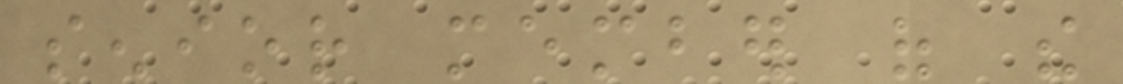senior member of the
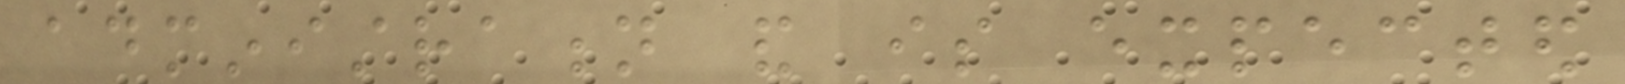administration and is expected
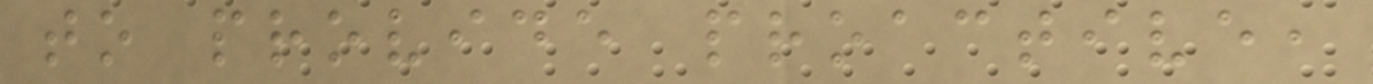to provide proactive,
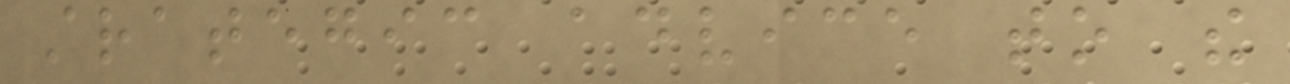strategic advice to the
